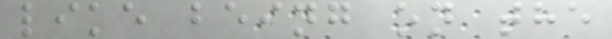like being on the
